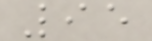95
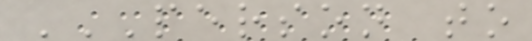PERSON TO
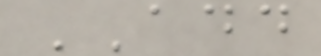ADD
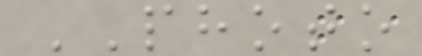PHOTO
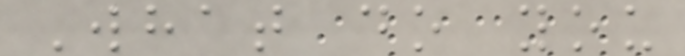What do you
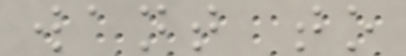want to
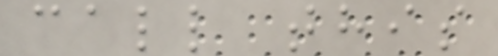call this
